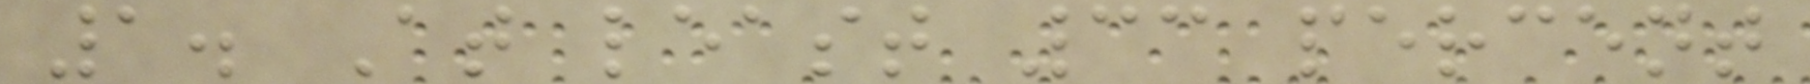1. At least 33 percent
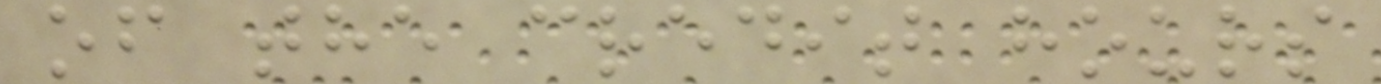of the credit hours
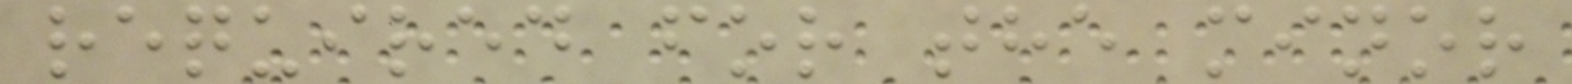required for the minor
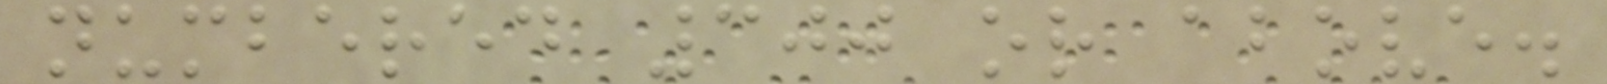numbered 300 or above.
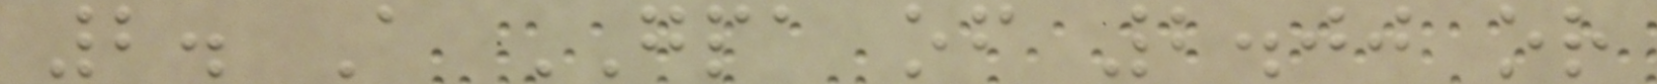2. A GPA of 2.00 or
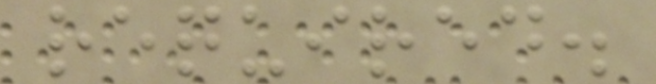required.
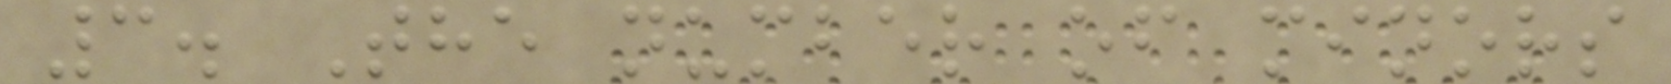3. The number of minors
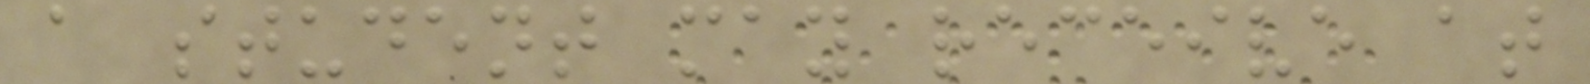a student may receive at
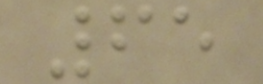65
